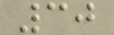30
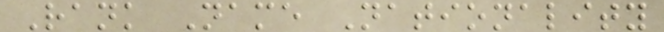Rank Name Nationality
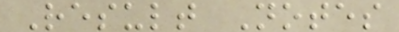Result Notes
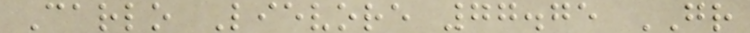Carlo Lievore 77.75 GR
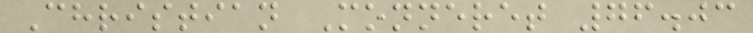Christian Monneret 76.03
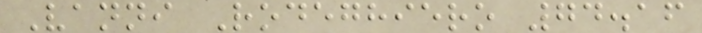Vanni Rodeghiero 74.16
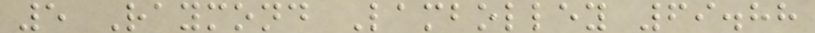5 Raymond Lambolley 69.88
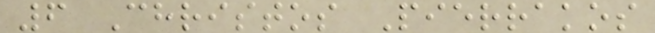6 Christos Pierrakos
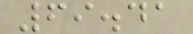69.41
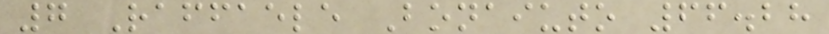7 Raffaele Bonaiuto 66.28
